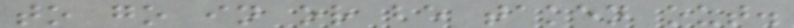to go in or be taken out.
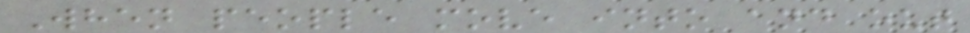When people move into and out
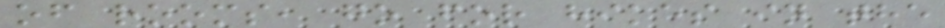of rooms, go for hikes in the
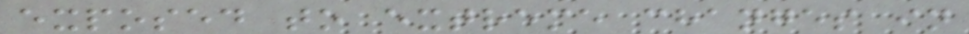exposed to extreme changes in
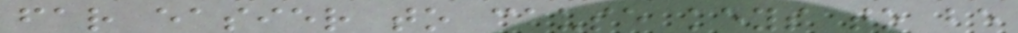far easier to cause keys to be
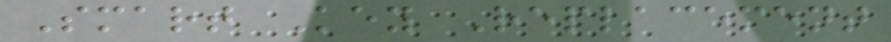Smart Key Replacement
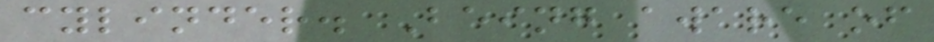cylinder. Being aware of
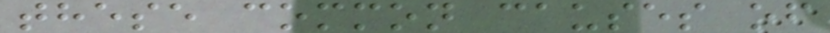these common causes of
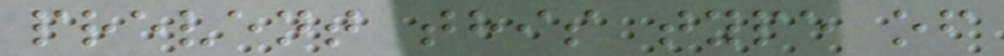prevent this type of
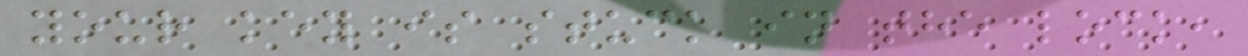your key is stuck in the lock,
